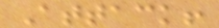Attack!
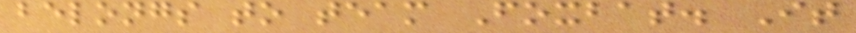belongs to team Foxbat. It
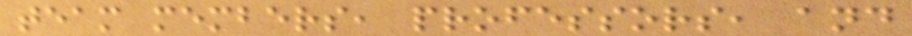team members, professors, and
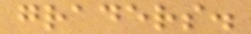graders.
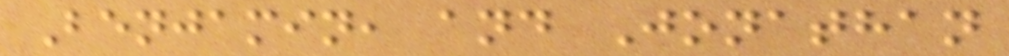Benjamin, and Jonathan
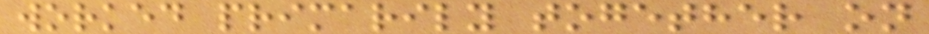worked primarily together on
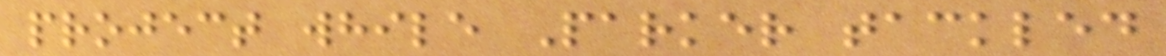project while Parker tackled
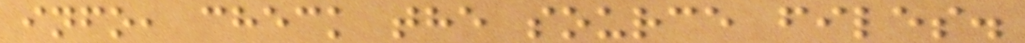info, check the source files.
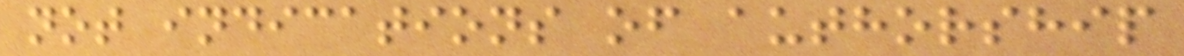not indications of authorship
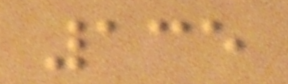135
